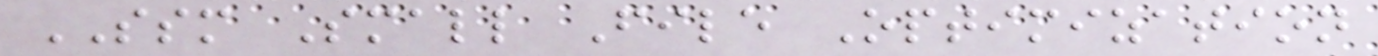SSM Small File Optimization
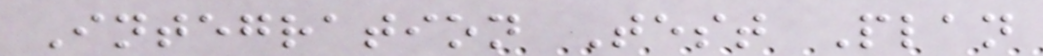Integration Test Plan
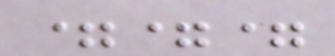===
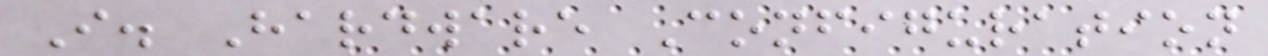I. Hardware Configuration
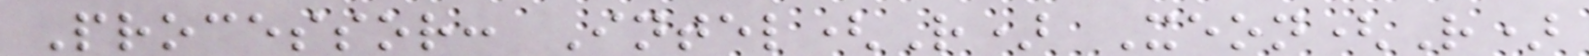Processor: Intel(R) Xeon(R)
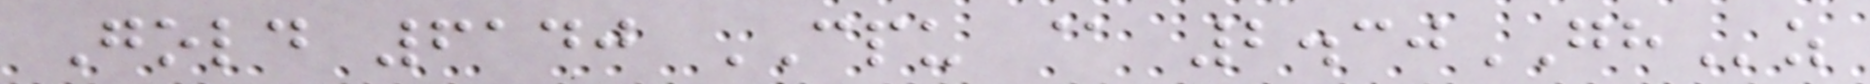Gold 6140 CPU @ 2.30GHz
